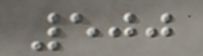500
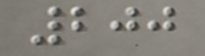200
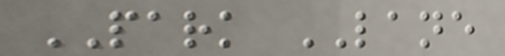PARK LANE
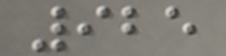925
